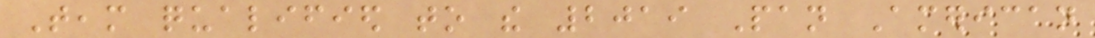Team qualified to the 2019 Pan American
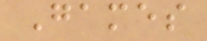Games
